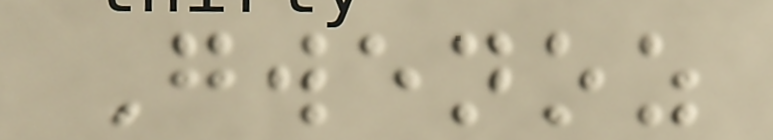Gwenoz
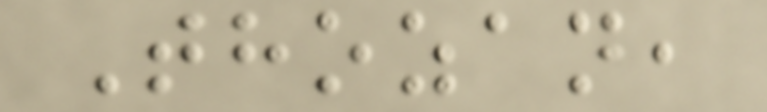Thozan,
